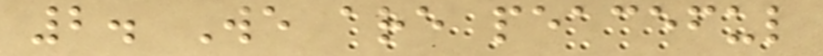2. We are peaceful
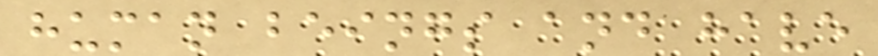human beings and have
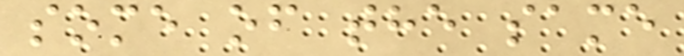some of the same
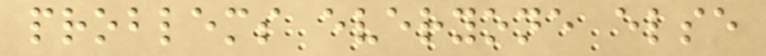problems everyone else
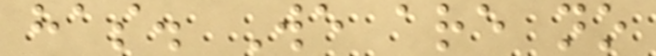has. We are no
